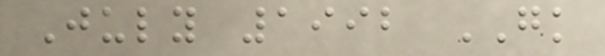July 1992 GK
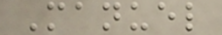Manuel
